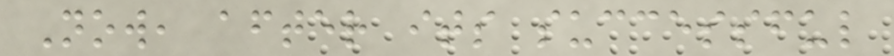Now, after its successful
